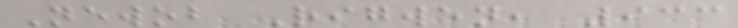Newob Rigwen, 933
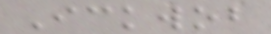Ickwob
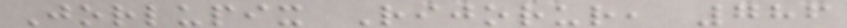Jorlupix Rijorur, 786
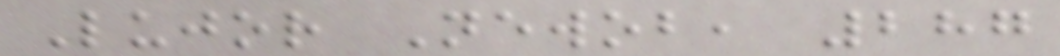Lujor Newob, 287
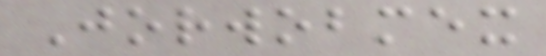Jorwobmex
